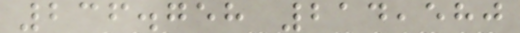236.758 214,580
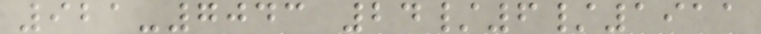921-7043 24/6/1911
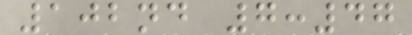102nd 7:47
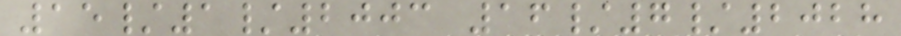15/1/2003 16/7/2028
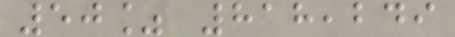50% 818,249
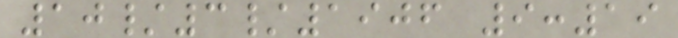10/3/1906 9:19
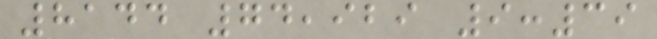8144 74,929 9:39
